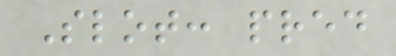Slot: pred
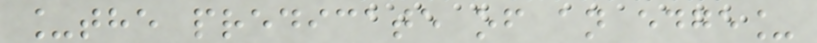_the predicate of an edge_
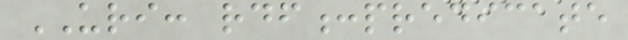URI: rdf:predicate
